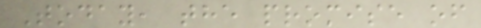Today, the promise of
